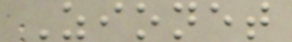Zionet
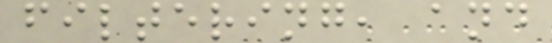filtering, and
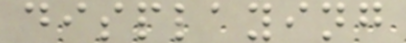displaying
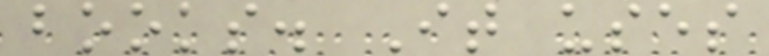books. It uses
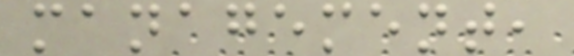management,
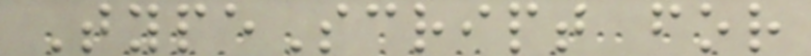TypeScript for
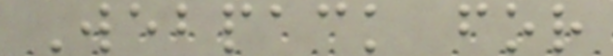Webpack for
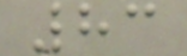83
